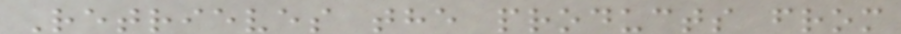Retrieves the products from
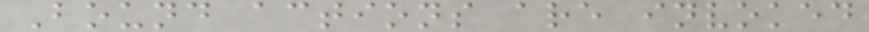Bound actions are invoked
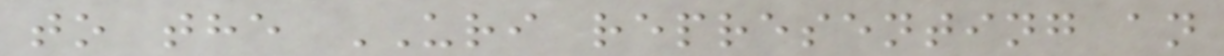to the URI representing an
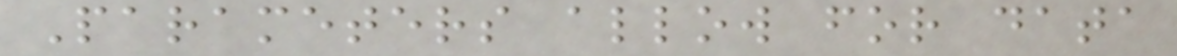Parameters allow for data
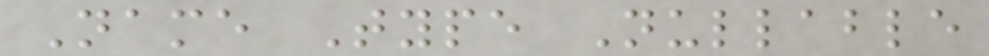Name Type Nullable
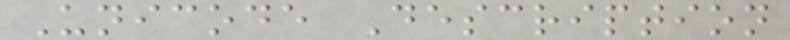Unicode Description
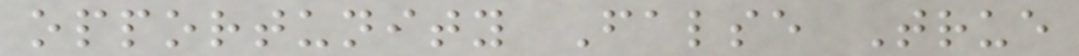opportunity False True
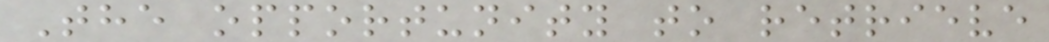The opportunity to retrieve
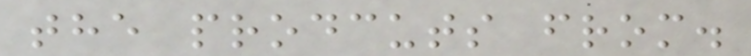the prodcuts from.
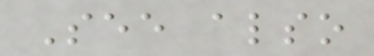See also
